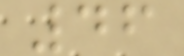46
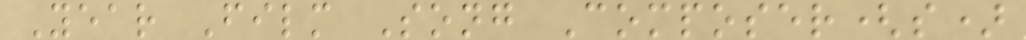Year Film Song Composer(s)
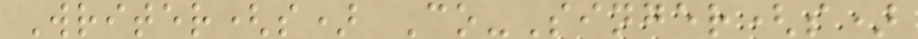Writer(s) Co-Singer(s)
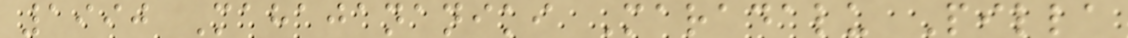1990 Mahajananiki Maradalu Pilla
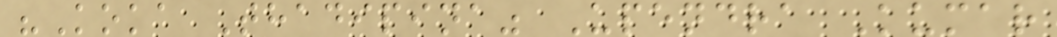"Koka Thadipina" Upendra Kumar
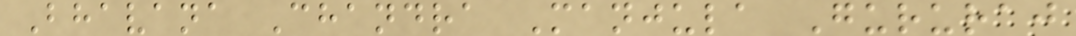Bhavana Chandra Manjula Gururaj
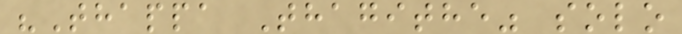"Thappa Thagithe" solo
